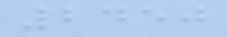2450
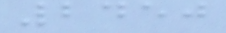2450
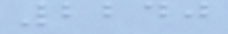2240
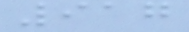917
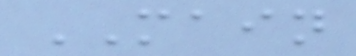MAIN
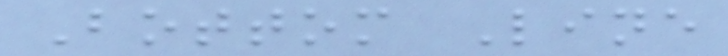Bottom Line
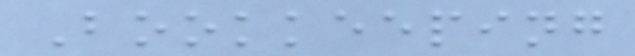Bookkeeping
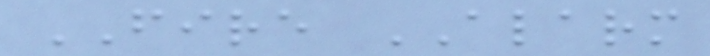FIRE ALARM
